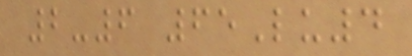2-6 65Lu4
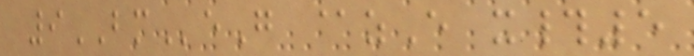9BMeG @zE x#5
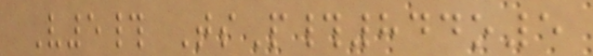V5# TsP#844o5
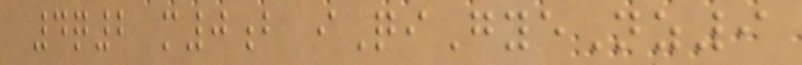4q2 m0b iQiGyeNz9
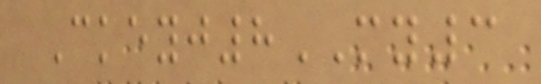Ckeyj8MY3
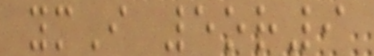ymI 5or9
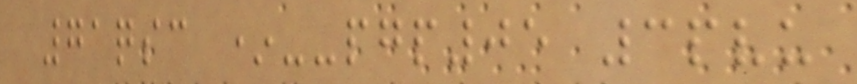71qsc *--pgp05 3pvu
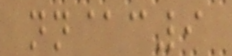nn@c9
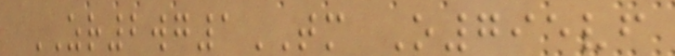ZR2wg1TM O795vf
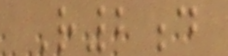R2d
